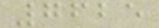7625
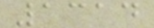1314
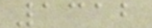1312
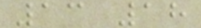13 18
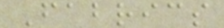Fabrics
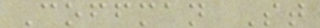Coffman St
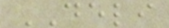DELI
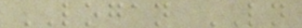LOGAN LN
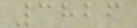3826
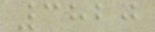3820
